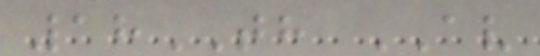18TH AV
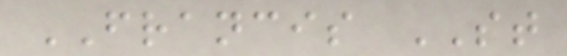FRANCIS ST
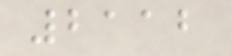2112
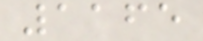1165
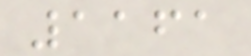1161
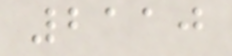2110
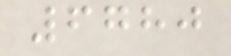6780
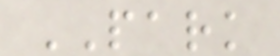PARK
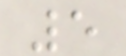5
